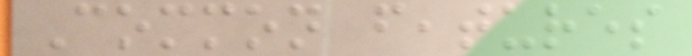Common features
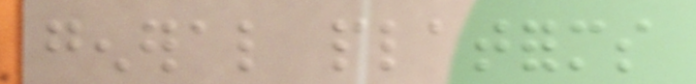general platforms
